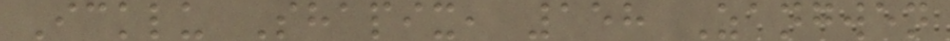Icklu Shapix, 158 Zangwen
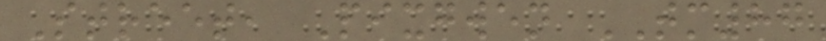Street, Pixgwen TM87
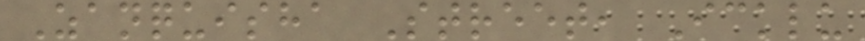Zanquisha Street, Icklu
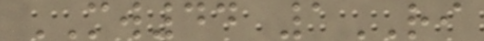MW44 1RI
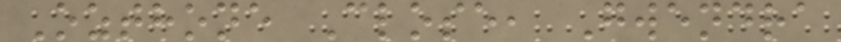Ozthone Close, Gwendra
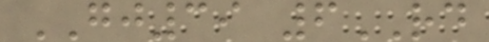GJ39 6RD
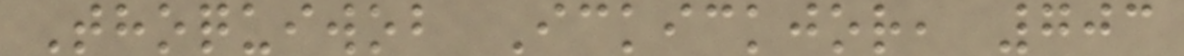Thoquiwob Ickickjor, 703
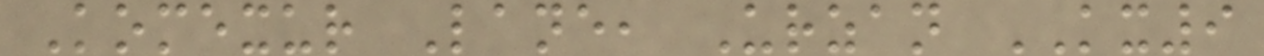Komexur Lane, Urzan KX9
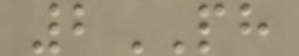2PH
